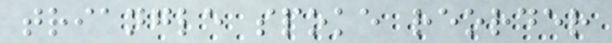triangle spoke reorder
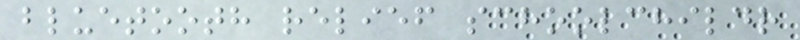bluetooth relief schoolchildr
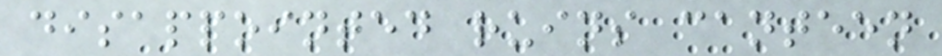disappointed ruins canteen
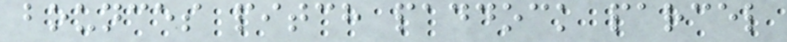bounces pitch paddock parcel
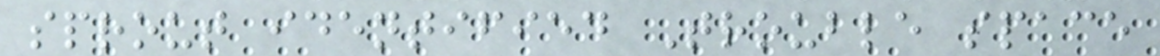sprout identified Trouble space
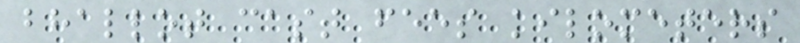bhallot cast fees kilometers
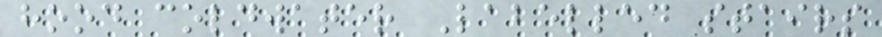hood coldwater Labelled stairs
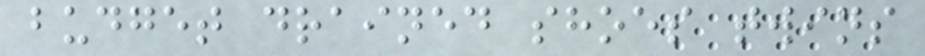budget drained shoes twins
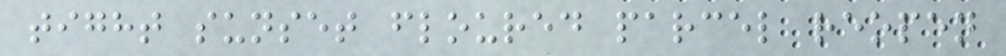tight sunset floured parcel reopen
